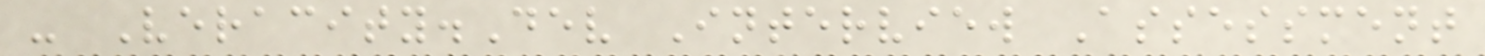- Veracity.Dev Interview Assessment
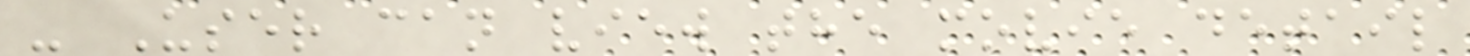- User can view the movie detail
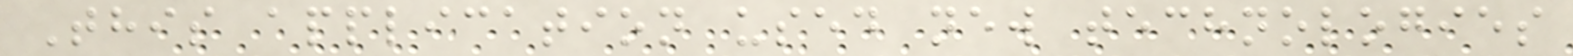This application used new technologies
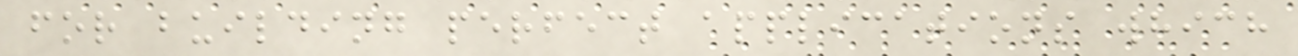for building perfect applications which
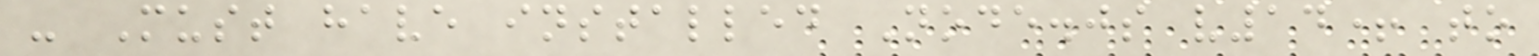- Must have installed Node.js v14+ to
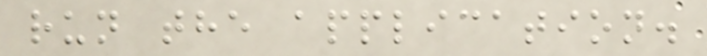run the application.
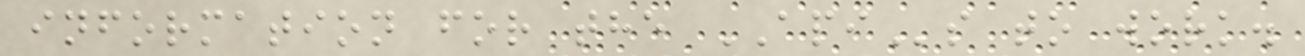information for the APIs to work.
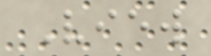View
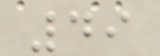49
